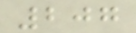207
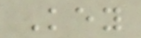Key
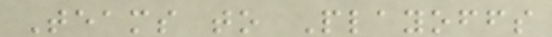Teams to Playoffs
